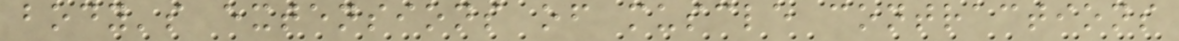body's extensions of muscle contractions
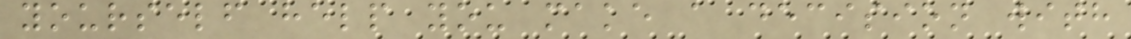yourself help you make a decision with
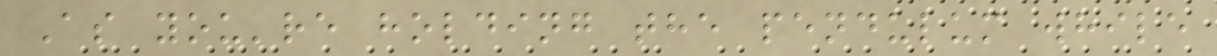As you're holding the pendulum while
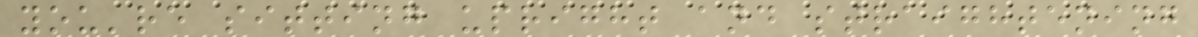you're sitting upright and straightening
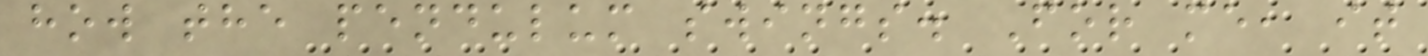how the pendulum swings. For me, it
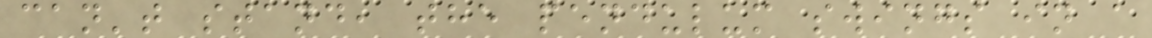can't stand, the pendulum swings in a
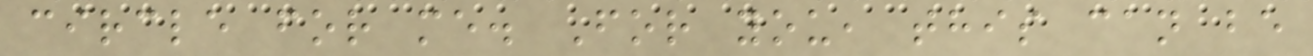circle for me. For you, this can be
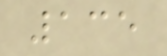135
